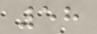58
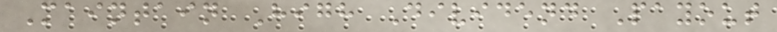Maintain High Dividend Payout
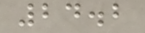24.2
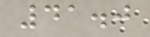41.0
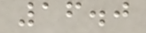16.0
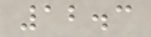12.3
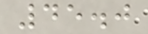45.0
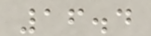16.4
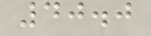40.0
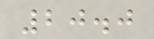20.0
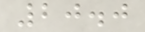20.0
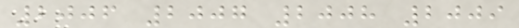2006 2007 2008 2009
